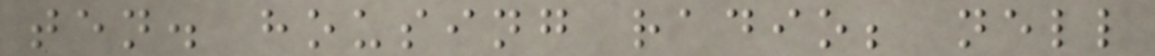ten. housing radio; nell
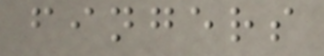fingers
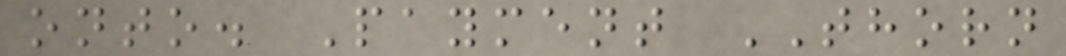onto. Payment THORN
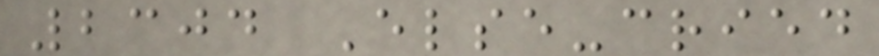2304 Else-cried
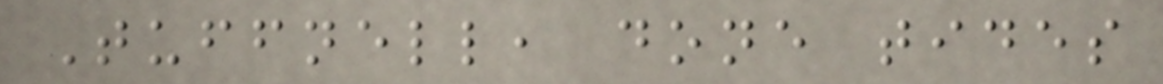Tuffnell, done tides
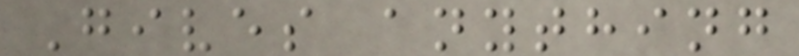Gives anything
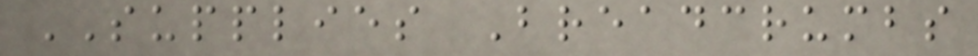SUPPLIES Breadcrumbs
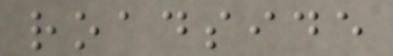roadside
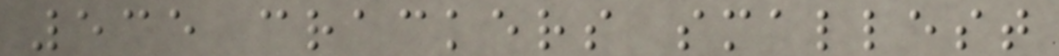535 crackers smallest
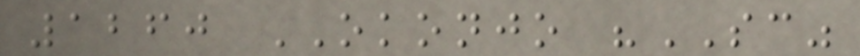1260 OKONJO "SC"
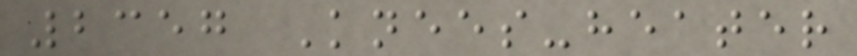2357 Knees-heater
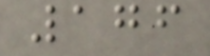176
